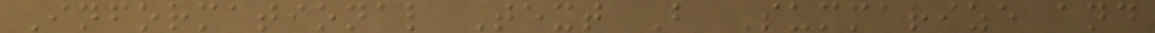Informational Text B Summarize and
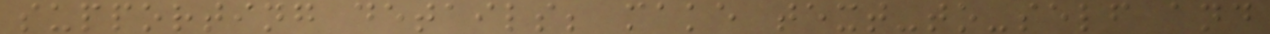supporting details; make text-to-self and
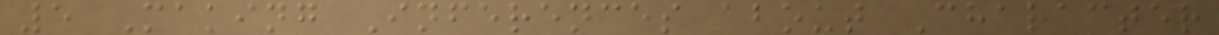5 Making Inferences about Character
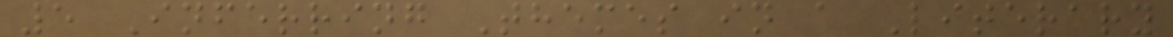5 Inferring Themes in a Literary
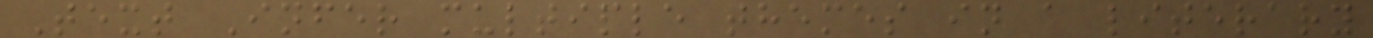Text Infer multiple themes in a literary
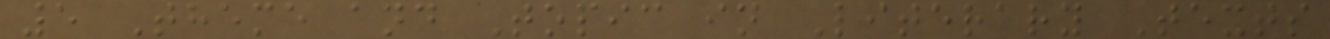5 Theme and Topic in Literary Texts
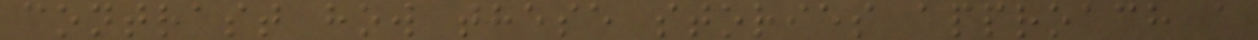contrast how these stories approach a
